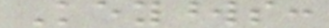Keywords:
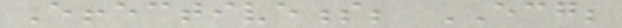Effectiveness; ECG;
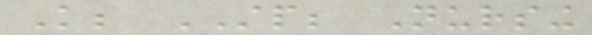Knowledge; STP; Nursing
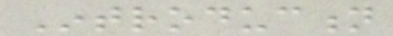Introduction
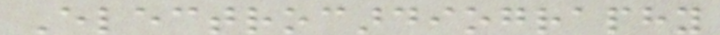Electrocardiography
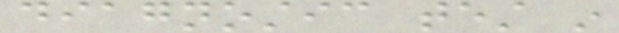diagnostic test in
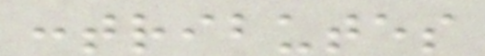contributes
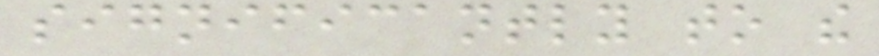significantly to the
